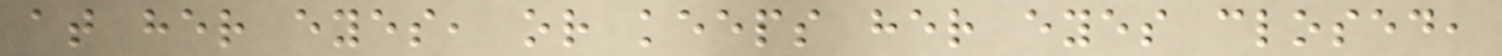at her eyes, or keeps her eyes closed,
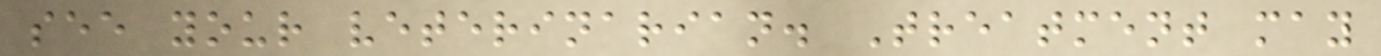see your veterinarian. Treatment may
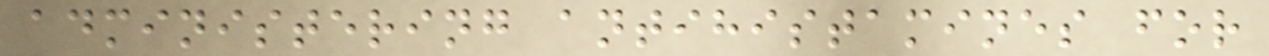administering antihistamines for
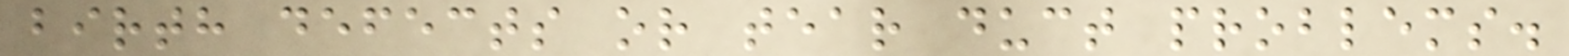birth defects or tear duct problems.
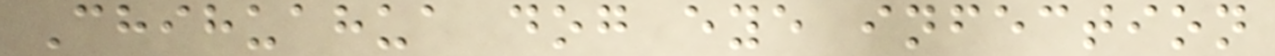Chihuahua dog eye infection
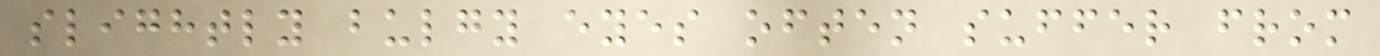slightly bulgy eyes often suffer from
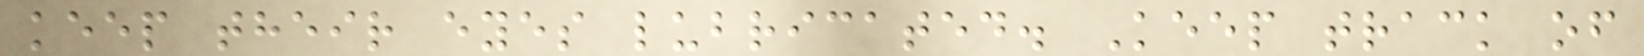keep their eyes lubricated. Keep track of
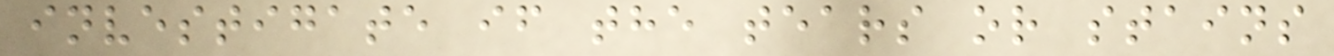investigate if the tears or stains
